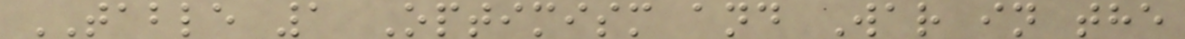TABLE 1 Optimism and War in the
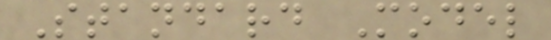Standard Model
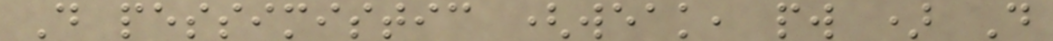D pessimistic (weak, pw ) D
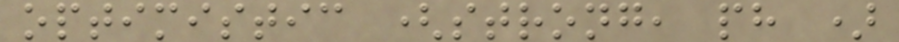optimistic (strong, ph )
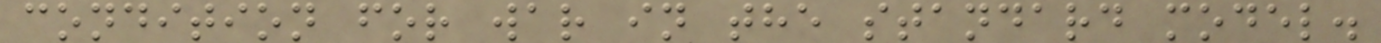condition for war in the standard model.
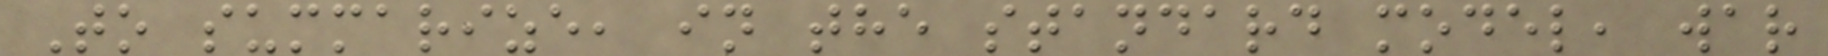To summarize, in the standard model, war
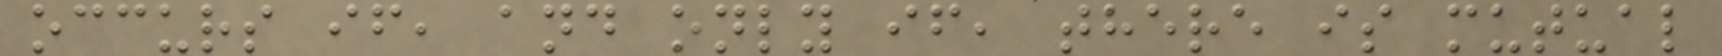occurs if, and only if, there is mutual
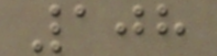108
